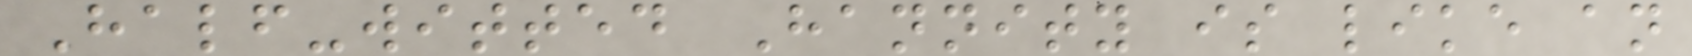Half-witted Hannity is like an
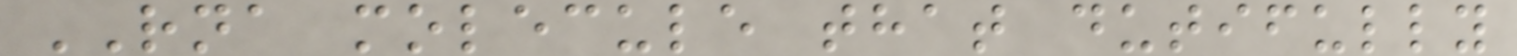RNA molecule that dutifully
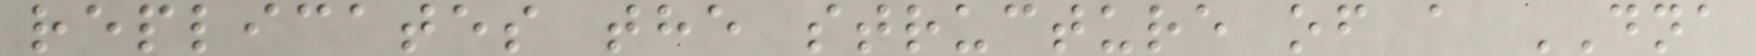replicates the structure of a DNA
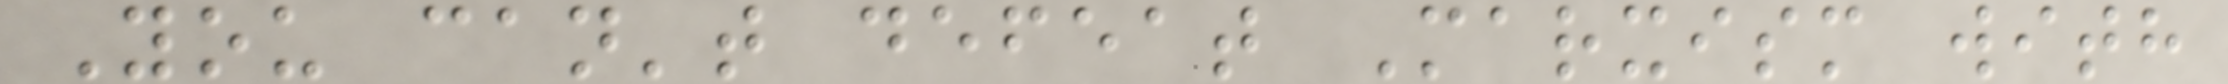You can't defeat Marxism with
